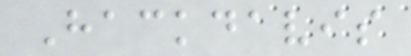Hackdavis
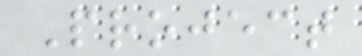Project
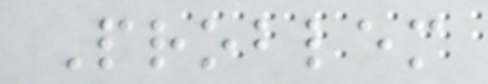Problem
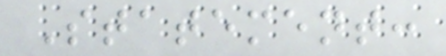Statement:
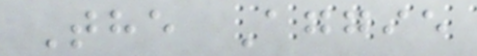The Aggie
